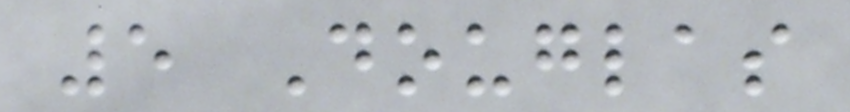5 Douglas
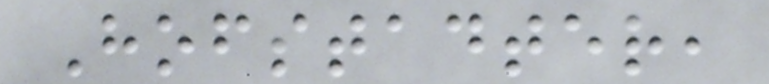Hofstadter,
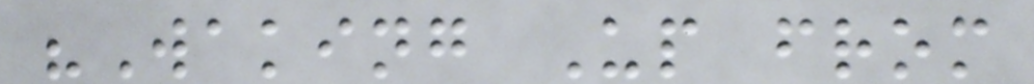"Waking Up from
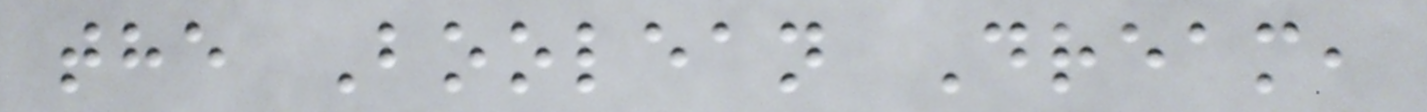the Boolean Dream,
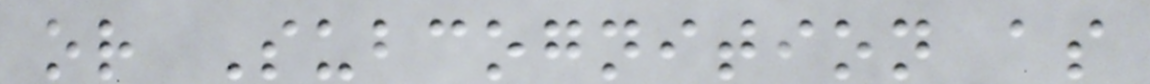or Subcognition as
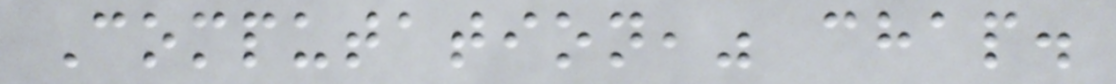Computation," chap.
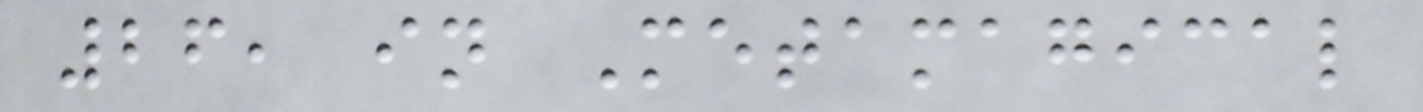26, in Metamagical
